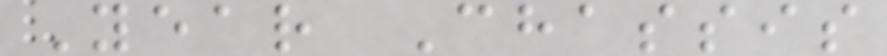Year Chassis
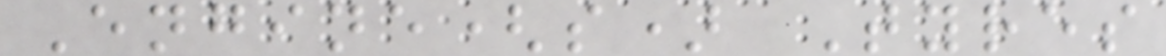Engine(s) Tyres
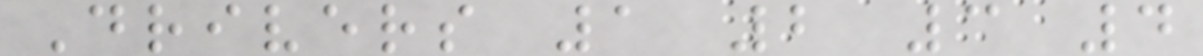Drivers 1 2 3 4
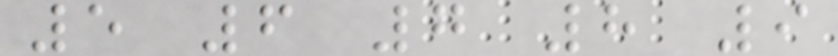5 6 7 8 9
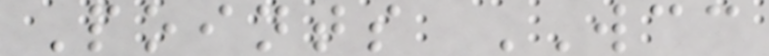Points WCC
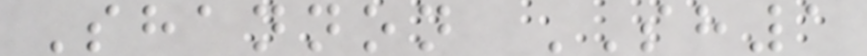Shannon SH1
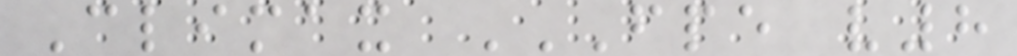Climax FPE V8
